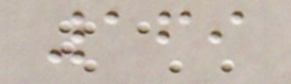169
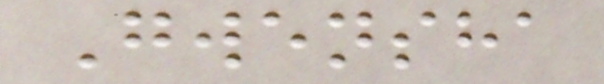Gwensha
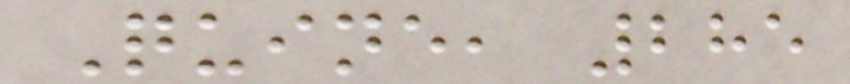Quine, 285
